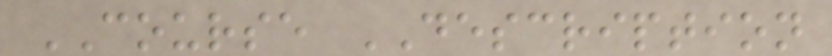COURSE DESCRIPTION
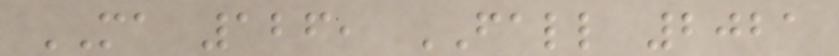MA 126, FALL 2021
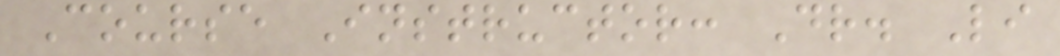Course Instructor: Dr. Li
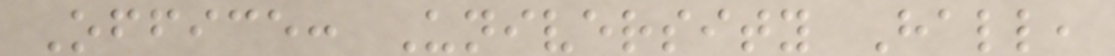Office: University Hall,
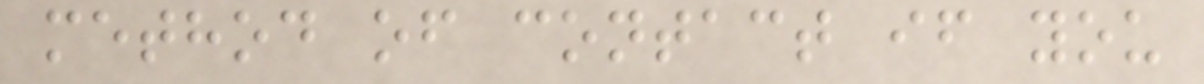method of contact if you
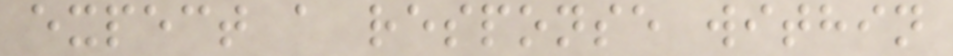expect a response within
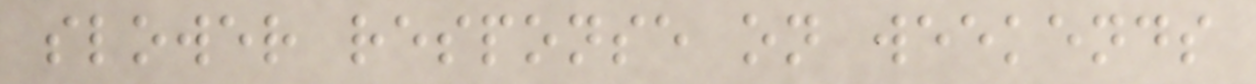slower response on weekends
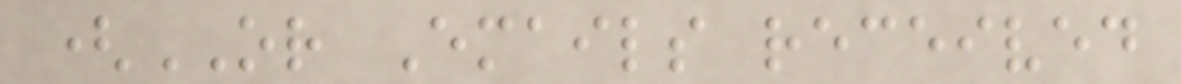(OR Emails received
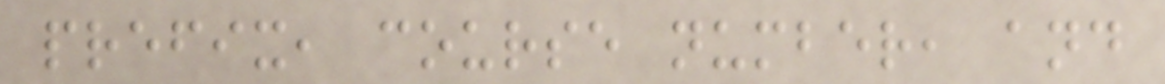prefix, course number, and
